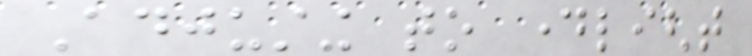Adjusting to daylight
